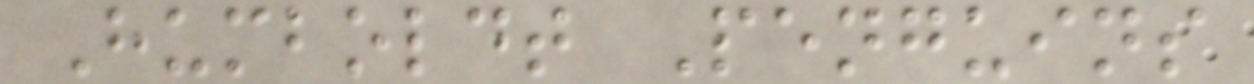Humboldt Penguins
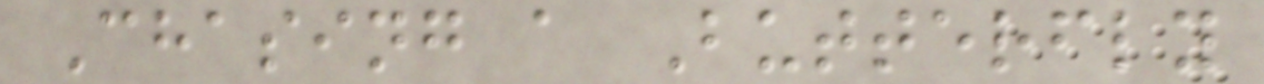Chasing a Butterfly
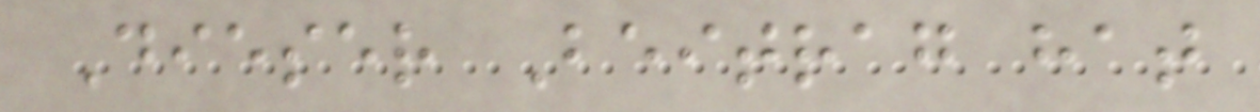Dieser Beitrag hat
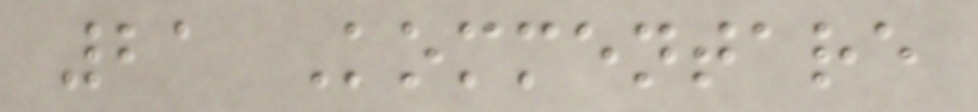21 Kommentare
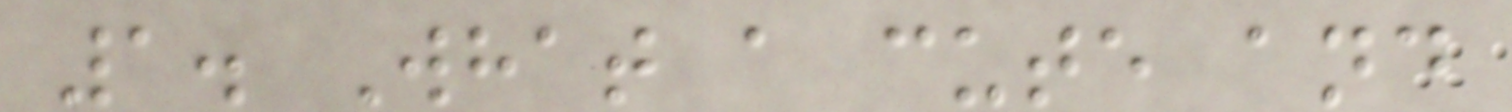1. What a cute and
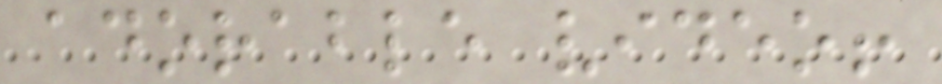adorable video!
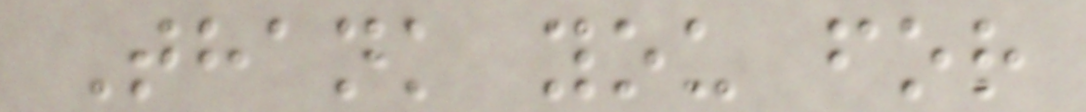Thank you for
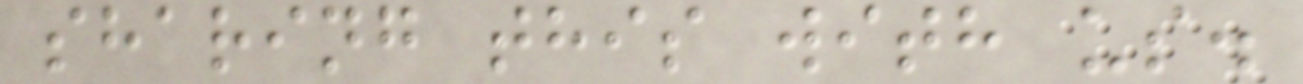sharing this with us.
